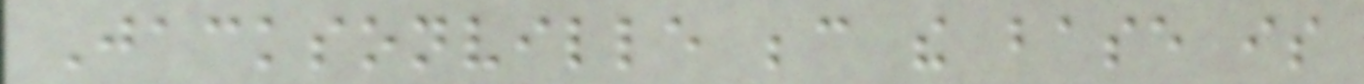Jacksonville because the base is
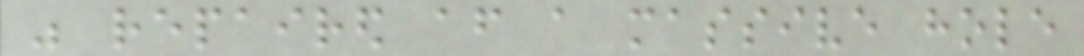was repaired after a massive hole
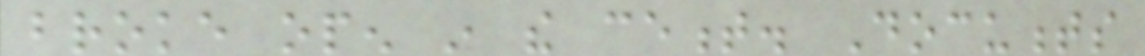broke open in the cement. Documents
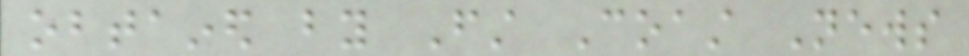obtained by First Coast News
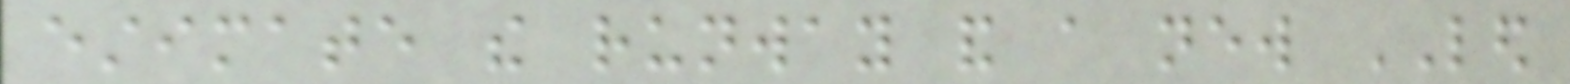estimate the runway and a new LED
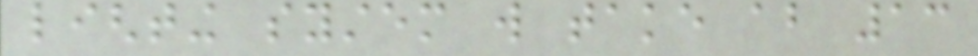lighting system will take about 13
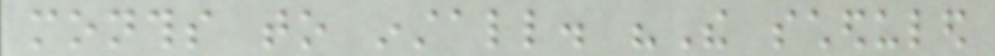months to install. "The scheduled
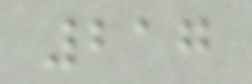217
